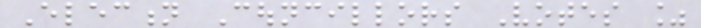Election Councillors Votes %
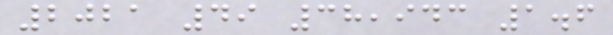2021 49 38,943 1.6
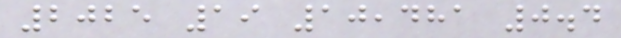2025 19 10,481 0.4
